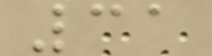31
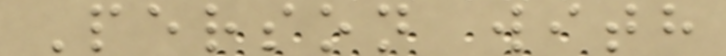Person with
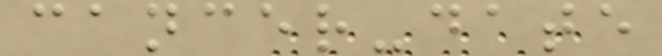cancer-date
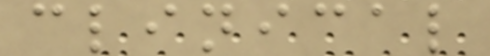clinical
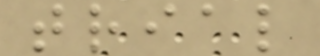trial
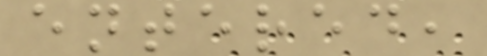entered,
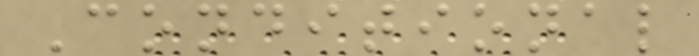Conditional
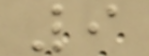9
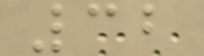32
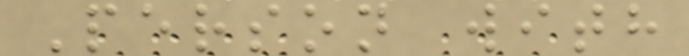Person with
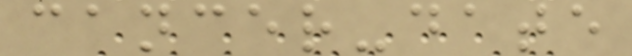cancer-date
